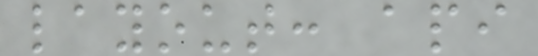layout: api
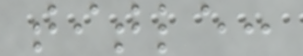title:
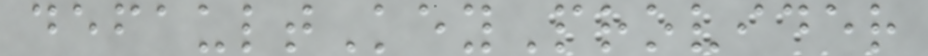defaultKeyProvider
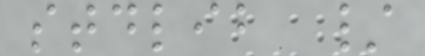stdlib /
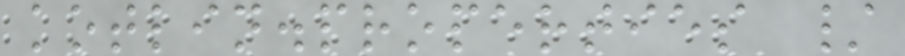kotlin.properties /
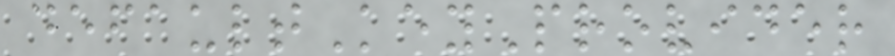defaultKeyProvider
